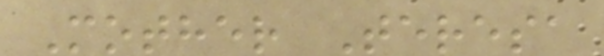Mother Teresa
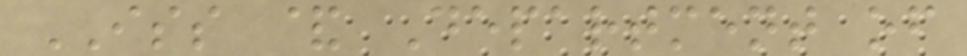ISS & Department of
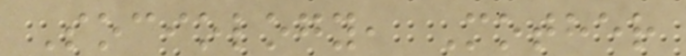Sociology, Mother
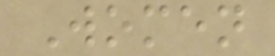Women
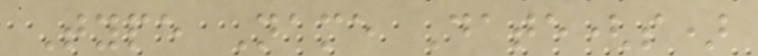Type Name Date(s)
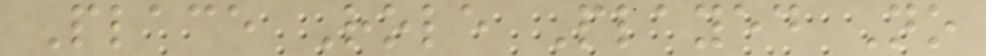Place Role Played No
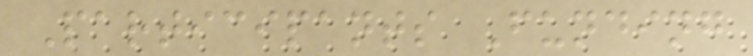Participants Funding
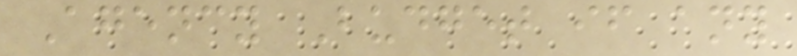Agency Budget if any
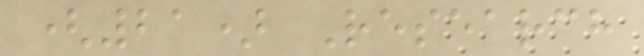(21) Research
